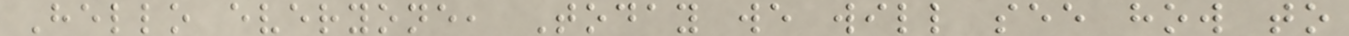Hello everyone, Today we will see how to
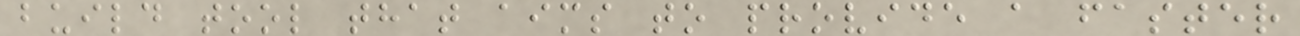build tool that aims to provide a faster
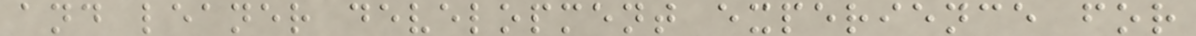and leaner development experience for
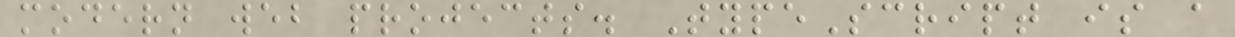modern web projects. TypeScript is a
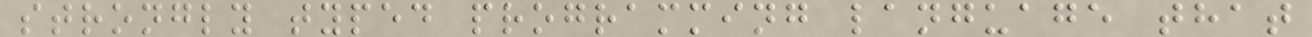strongly typed programming language that
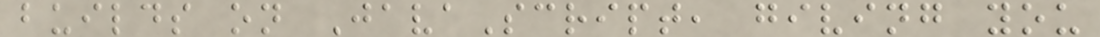builds on JavaScript, giving you
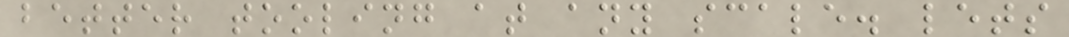better tooling at any scale. lets
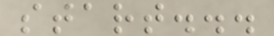start...
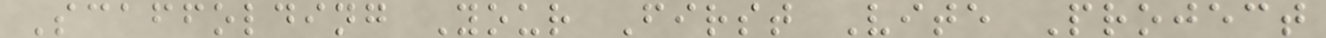Scaffolding Your First Vite Project
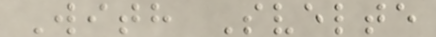With Svelte
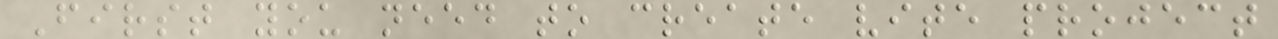First you need to create vite project
